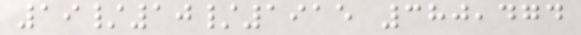19/10/1915 380,474
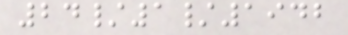24/1/1942
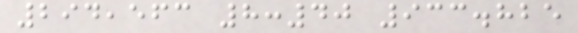294,563 8:40 933.825
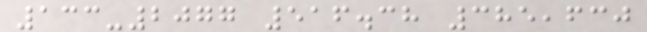133-2077 516.38 385,630
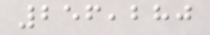256,280
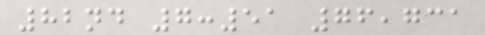82nd 7:51 76,731
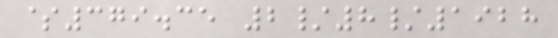$379.35 2/8/1928
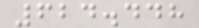624.448
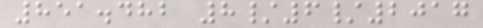851.482 8/6/2017
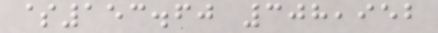$153.60 308,952
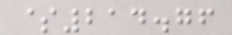$214.76
